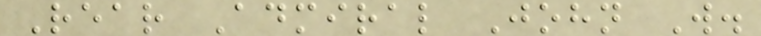Rear Admiral John W.
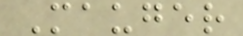Mauger
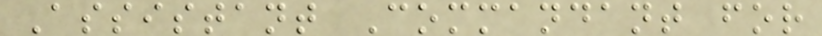Assistant Commandant for
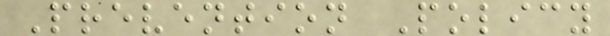Prevention Policy
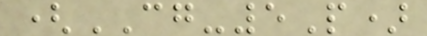(CG-5P)
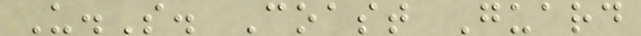U.S. Coast Guard
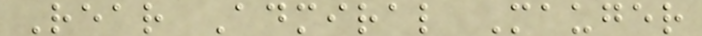Rear Admiral Mauger
